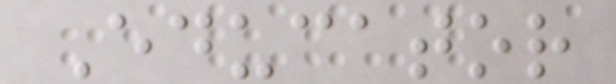Educator
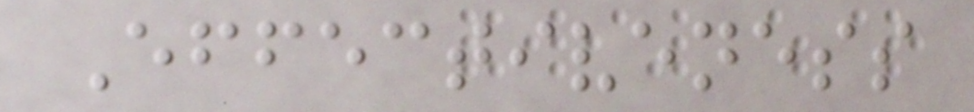Effectiveness
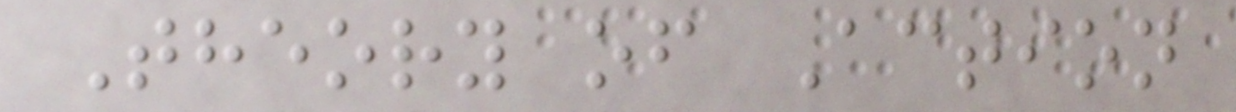Theory of Action
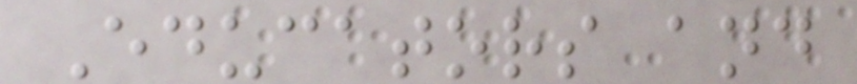Educators and
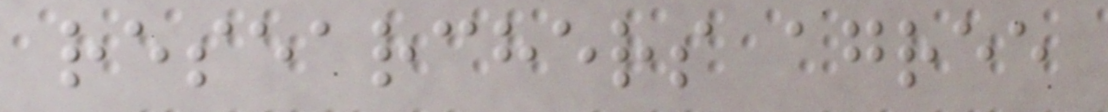researchers agree
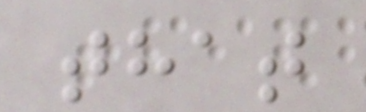that
